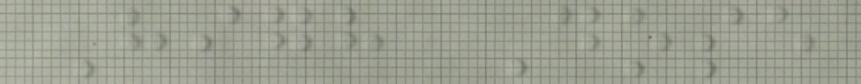High Dose
